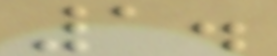1.
